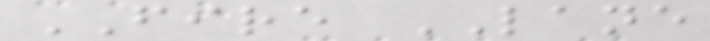FIRE LANE
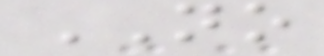NO
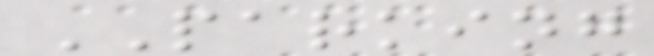PARKING
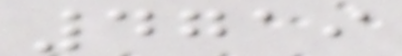4719
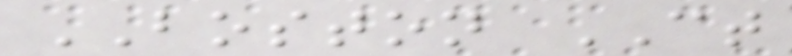BOSTON CT
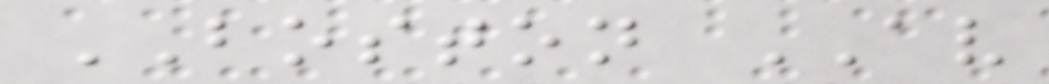BOSTON AV
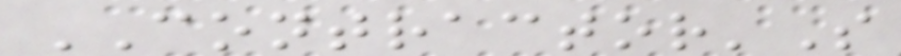CONTRACTOR'S
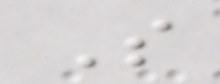S
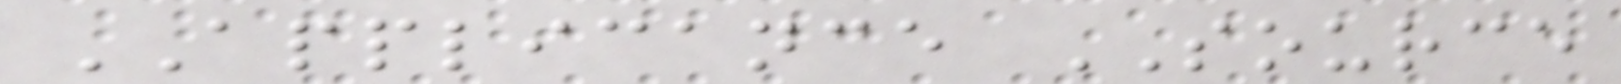APPLICANCE SOURCE
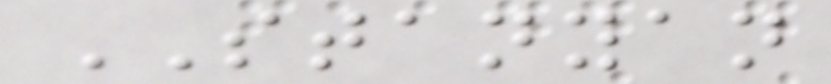STANYAN
